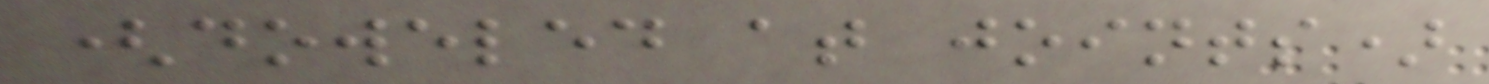(doweled at joints)
